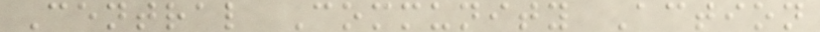Central Community Action
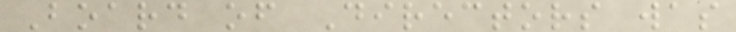Board of Directors was
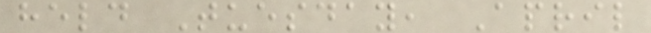held Tuesday, April
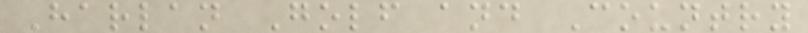Harlan Golf and Country
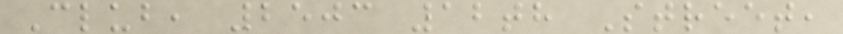Club, 2503 12th Street,
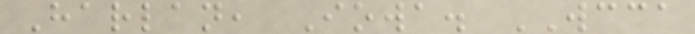Harlan, Iowa. WCCA
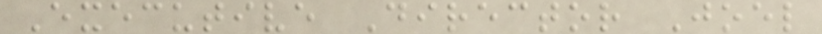Executive Director Joel
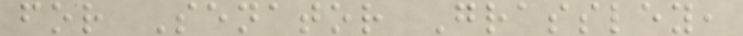for Senator Grassley,
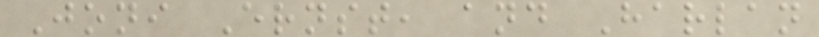Joni Ernst, and Harlan
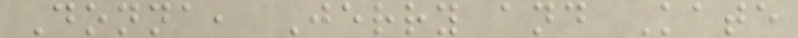Donna, Jerry and Kate
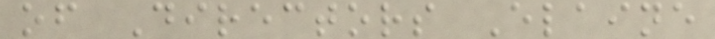of Directors Elaine
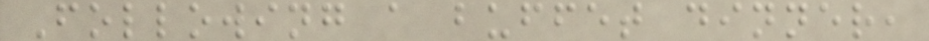Following a buffet dinner,
